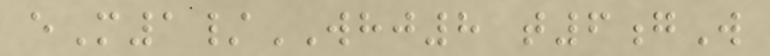eM1/WHJ8 t6gW
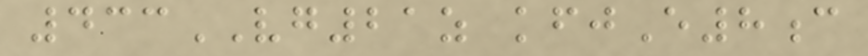433VG21z kfjE8c
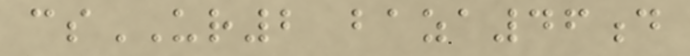csUR2 baza46d
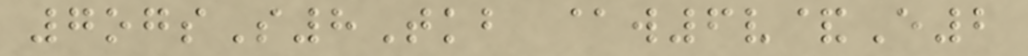7ogsS8Tkb @w6v&E2
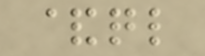&ql
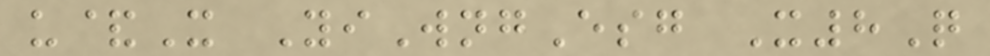u&X YiWngEsg X8Q
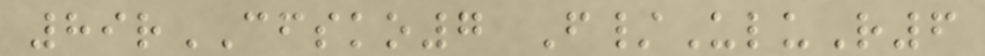89rCFSKO7 F/UluR6
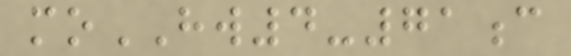moHW4-71c
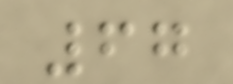67
